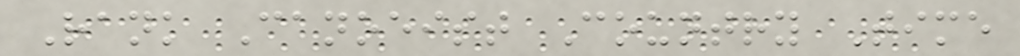Rank Canoeist Country Time
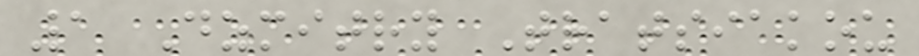1 Dzmitry Tratsiakou
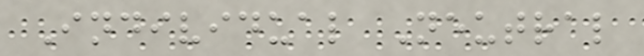Individual Neutral
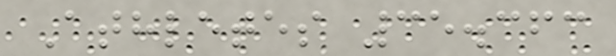Athletes 35.363
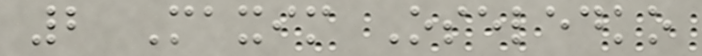2 Maxim Oseledko
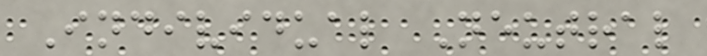Individual Neutral
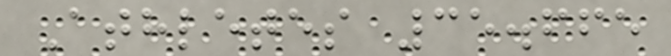Athletes 35.665
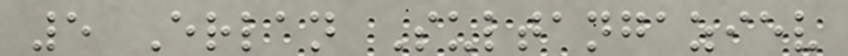5 Erlan Sultangaziev
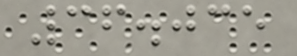36.035
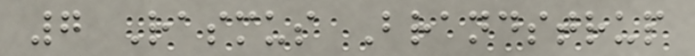7 Rasmus Brandstrup
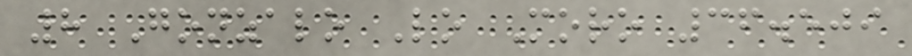8 Gonzalo Lo Moro 36.509
